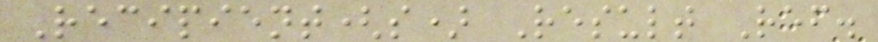Recipient(s) Result Ref.
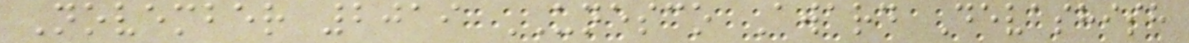November 2019 UNESCO Award Devashish
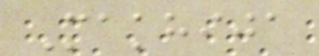Makhija
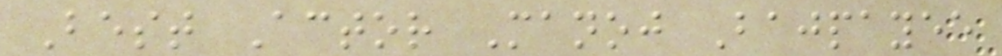Best Actor Manoj Bajpayee
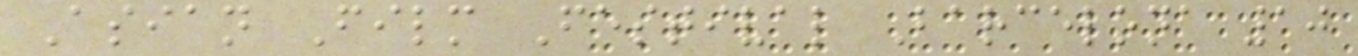Asian Film Festival Barcelona 10
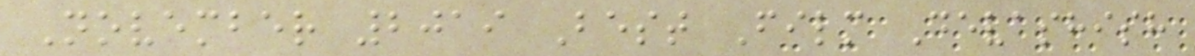November 2019 Best Film Devashish
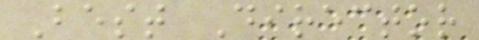Best Director
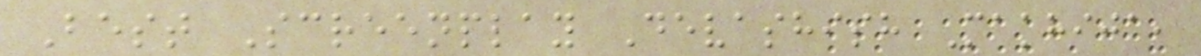Best Screenplay Devashish Makhija,
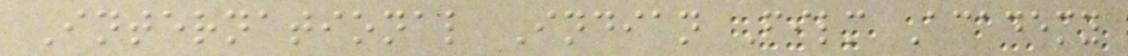International Indian Film Academy
